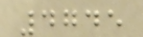4745
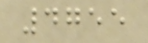4755
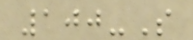100-S
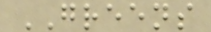GREENS
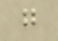g
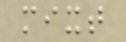mixt
